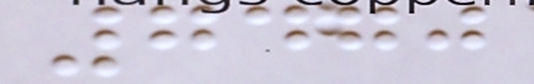7470
